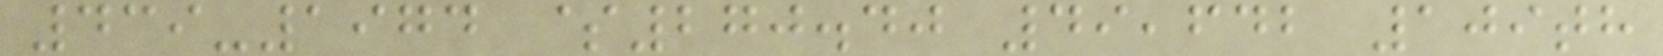439-1974 $270.40 49,642 109th
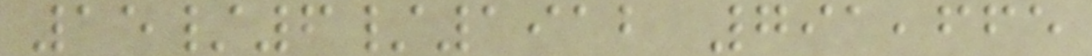15/6/1912 791,665
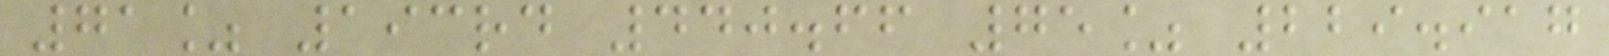71% 193rd 440.66 75% 229.917
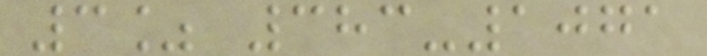3% 383-1071
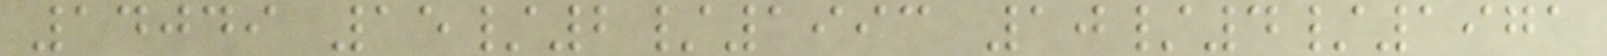14049 15/2/1993 10/4/1971
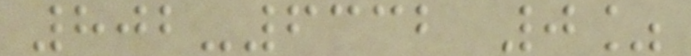802-6332 0%
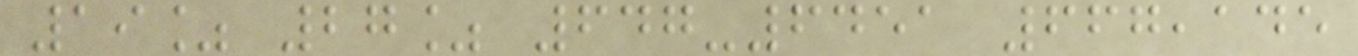19% 27% 647-6451 667,145
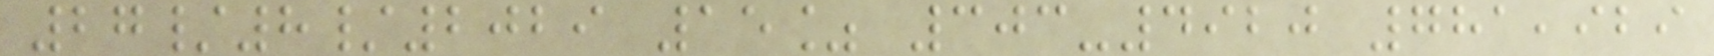27/8/2029 15% 303-4920 781,929
